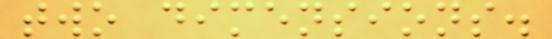two dimensions.
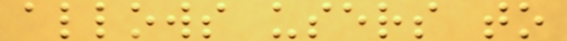allows users to
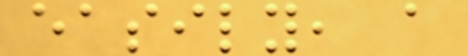easily, a
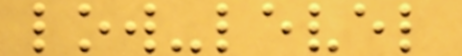low-level
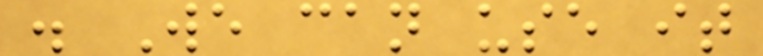. We can use it
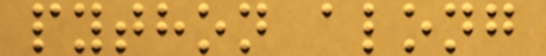python along
